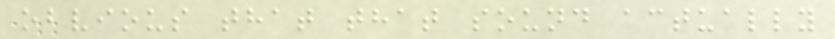obvious that that sound actually
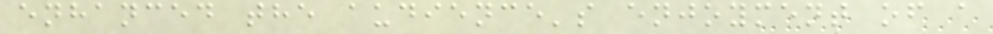enhanced the audience's enjoyment of a
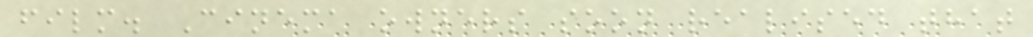film. Cinema owners soon realised that
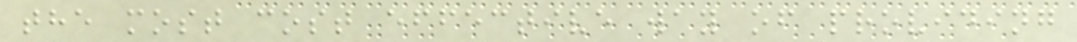the most cost effective way of providing
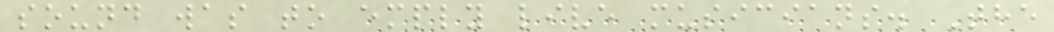sound was to emply live musicians. The
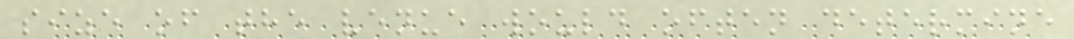size of the venue would often determine
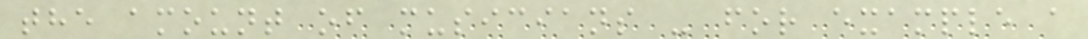the amount of musicians - for example a
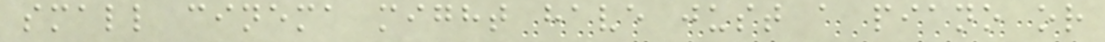small cinema might have just a piano or
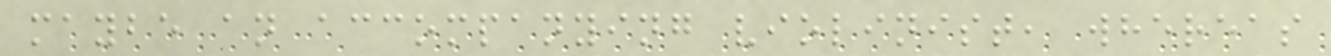maybe an accompanying violinist, whereas
